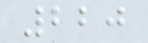220
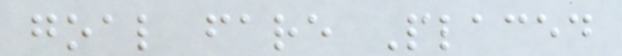goal fare Placed
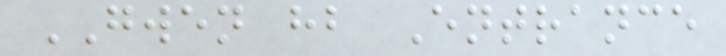GWEN hb Entrance
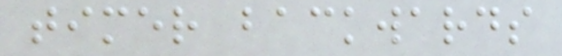timer backwards
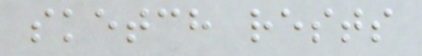sketch rests
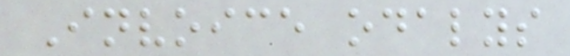Invoice odalys
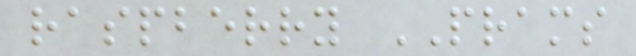raspberry PRAMS
